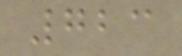723
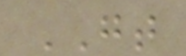GT
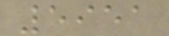5951
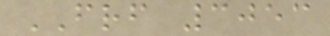FRF 3053
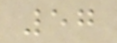57
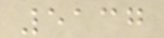5137
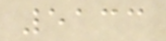5133
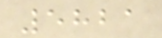5821
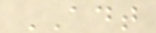ADT
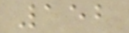152
